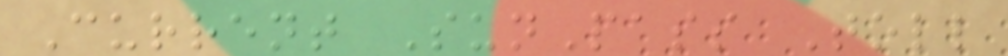Current SunPass Toll
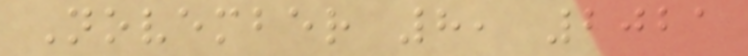November 8, 2021
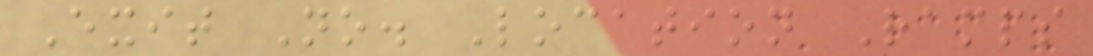Exit No. Location Ramps
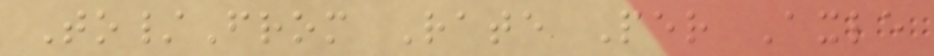To/From Rate Per Axle
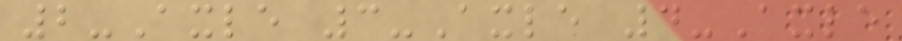2-Axle 3-Axle 4-Axle
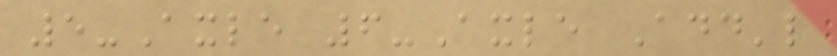5-Axle 6-Axle Add'l
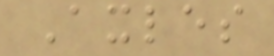Axles
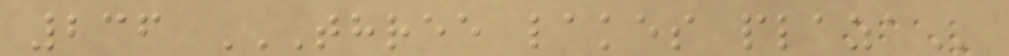236 THREE LAKES PLAZA
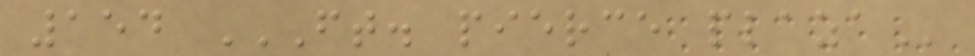154 FT. PIERCE PLAZA
